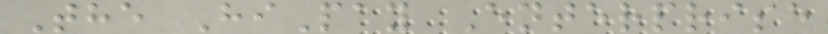The HiPay Enterprise
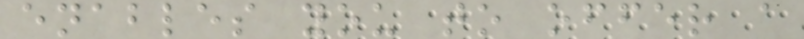enables you to offer a
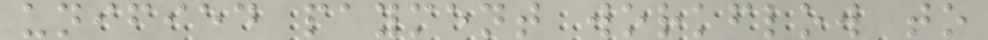unified payment workflow to
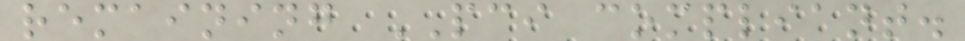remaining PCI compliant.
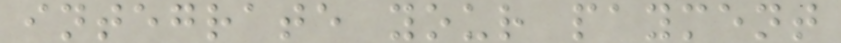integrate your payment
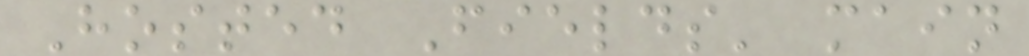Hosted Fields' main
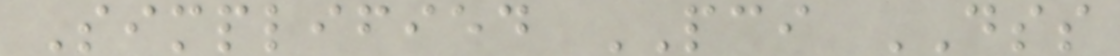Simplified PCI DSS
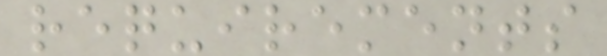requirements
